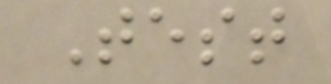Test
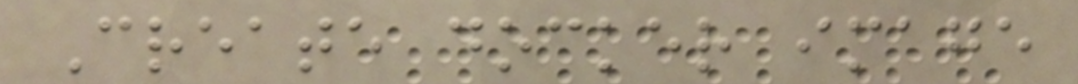Create docker image
